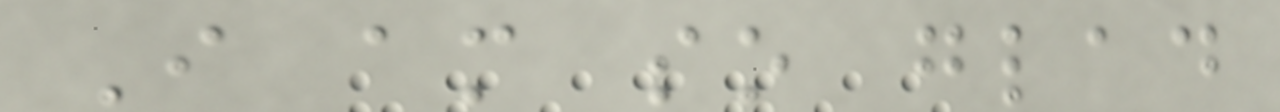I am so glad
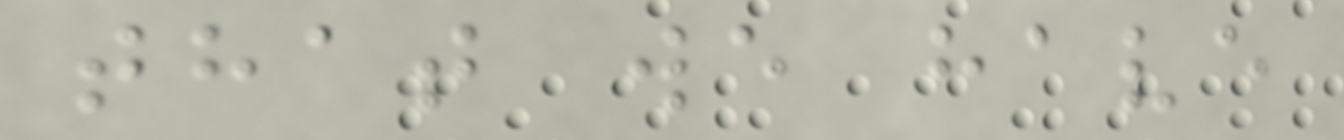that we have
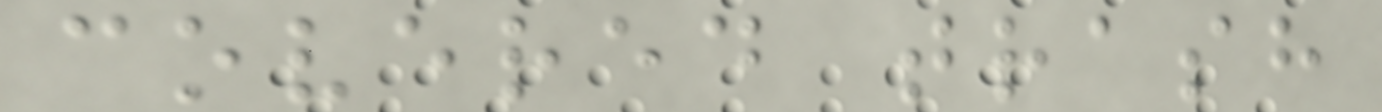covered trash
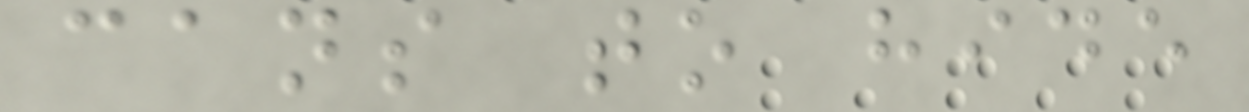cans to hide
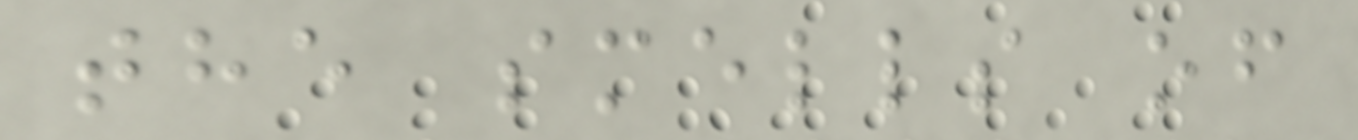the smells of
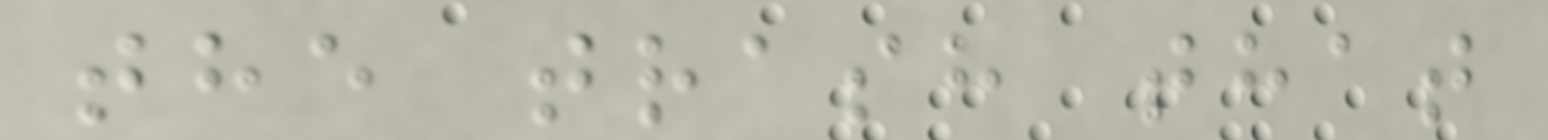the trash that
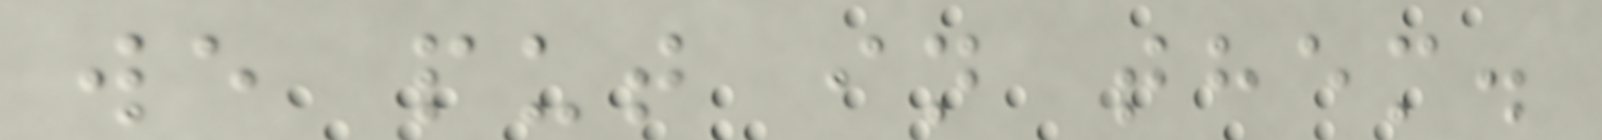we put in them.
